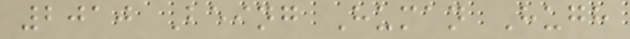2010 Being Human Hugh
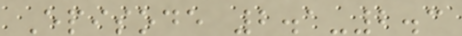Episode 2.1-2.3
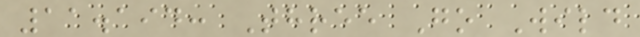11.194: Three Go Wild
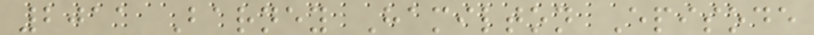2011 Barney Hamilton Episode
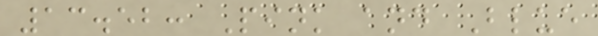13.52: Pink and Blue
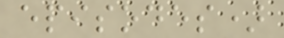episodes)
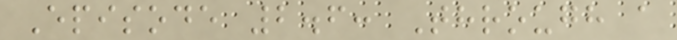Episode 2.6: Through a
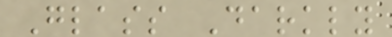Glass Darkly
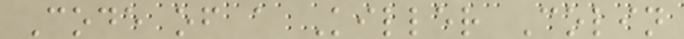Code of a Killer Colin
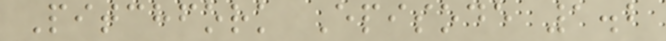Pitchfork Episode 1.2
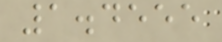1.4555
